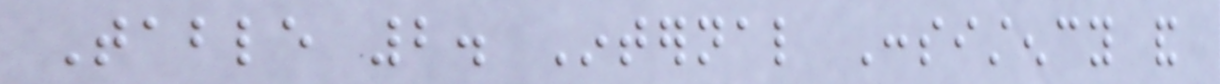Table 2. Internal Consistency and
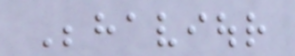Behaviour
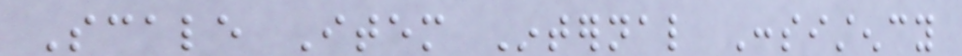Scale Item Internal Consistency
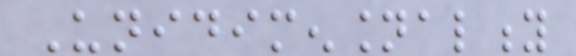Unidimensionality
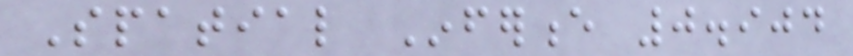Spatial Inference 0.904
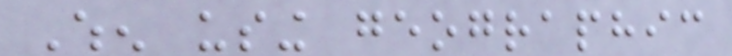When using geographic
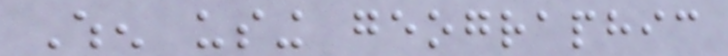When using geographic
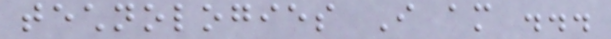technologies I am ...
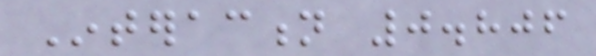Interaction 0.806
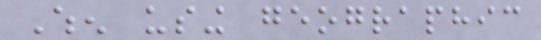When using geographic
